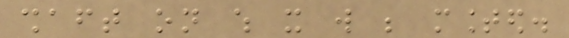shaft on which it will be mounted.
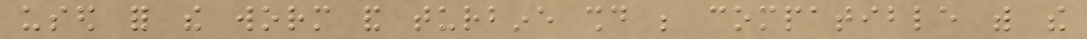used for the worm and turbine should be compatible with the
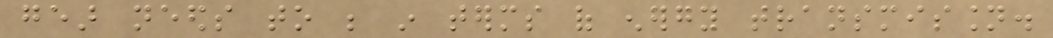gear needs to be in terms of energy transmission.
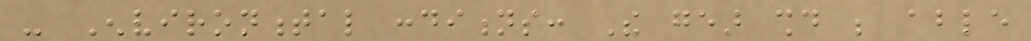- Environmental conditions: The gear should be able
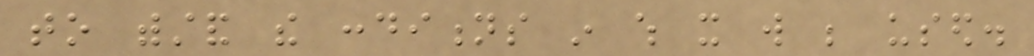to withstand the conditions in which it will be used.
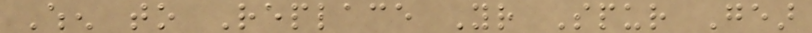When to Replace Your Spur Gear
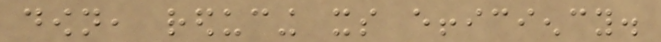down, reducing its efficiency.
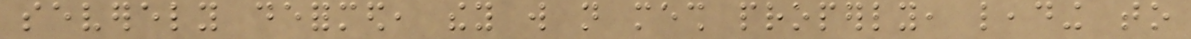severely deformed, they will not mesh properly, leading to
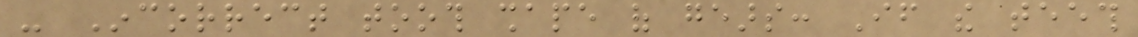- Incorrect tooth shape of gears: If the teeth
